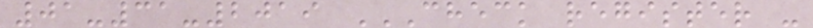01-31-2019 CHECK REGISTER -
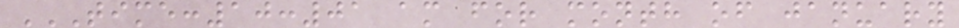TIME:10:01 AM FOR MONTH OF JANUARY
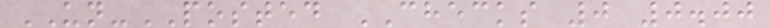UN-POSTED CHECKS 0 0.00
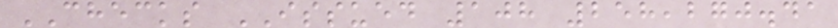CHECKS ISSUED 108 258,270.41
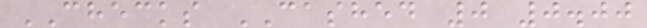CHECKS CASHED 0 0.00
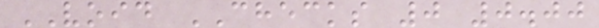VOID CHECKS 0 0.00
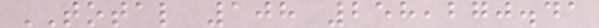TOTAL 108 258,270.41
